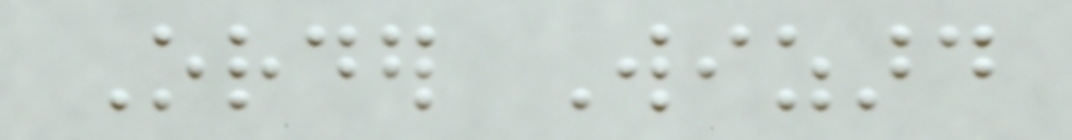Order Wizard
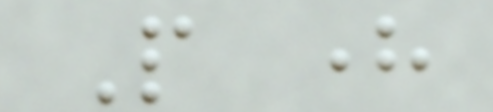People here
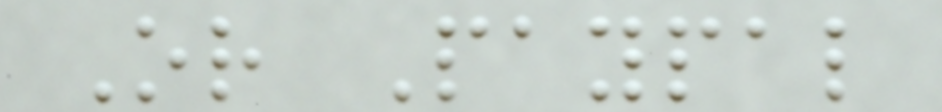Or Paypal
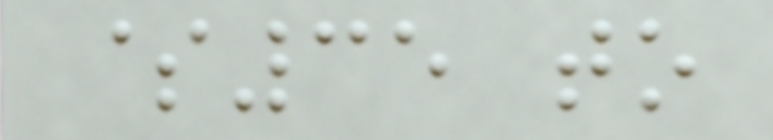$35 to
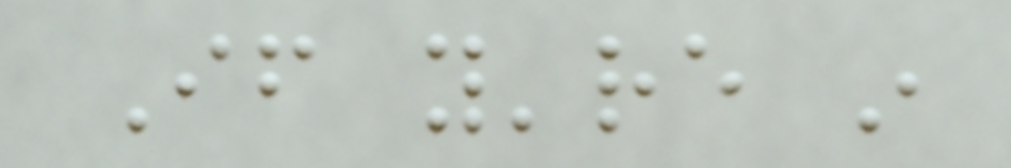If you're in
